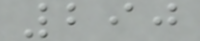290
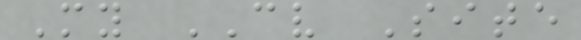My CV Site
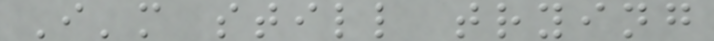I'm still trying
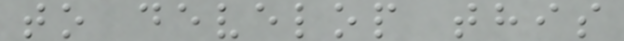to develop this
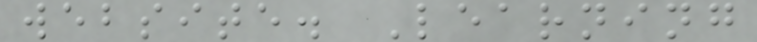website. Learning
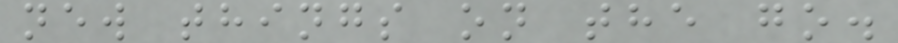new things on the go.
